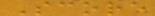Score
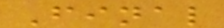Final
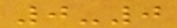0-0
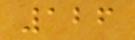126
